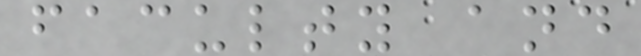faculty and
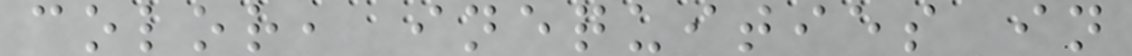color, inequities in
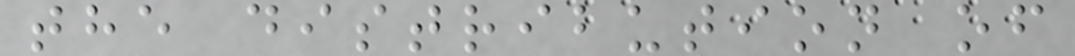the distribution of
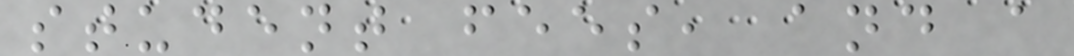student fees, and a
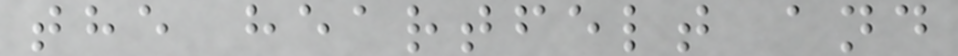the heartfelt and
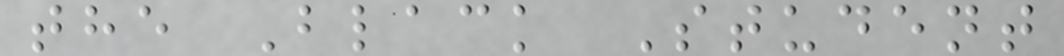the Black Student
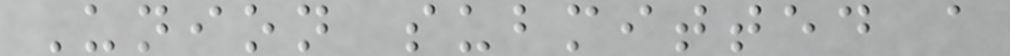Union submitted a
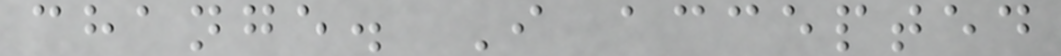change. I accepted
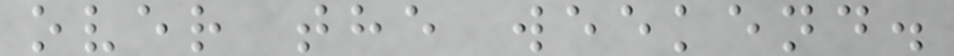over the weekend.
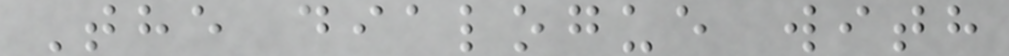The dialogue with
